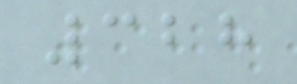328
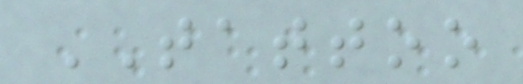TATTOO
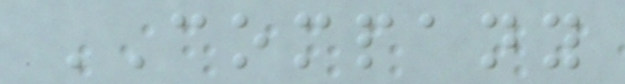COMPANY
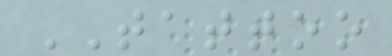TATTOO
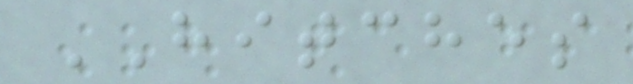HITCHES
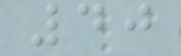40
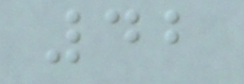42
